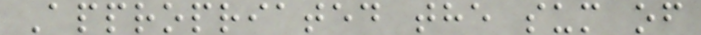Appropriated the sum of
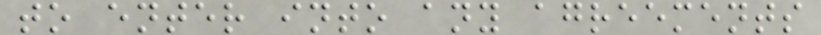to enter into any agreements
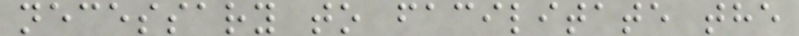necessary to facilitate the
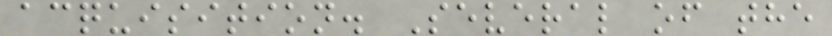acquisition. Several of the
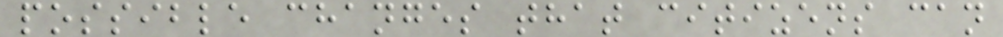possible changes that citizens can
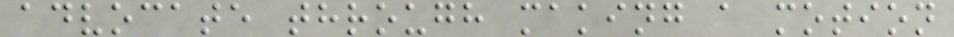advocate through making a motion
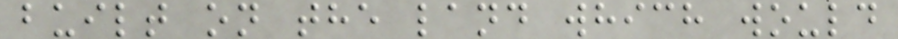built on the land which would
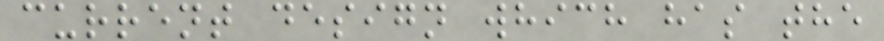current design which has the
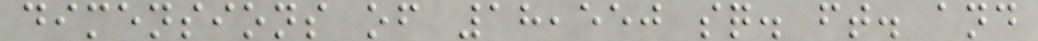dimensions of 18,550 sq. ft. and
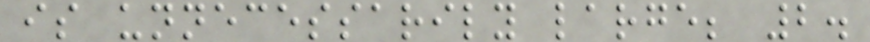is unnecessarily large; 2.
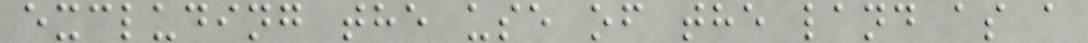excluding the use of the land as a
